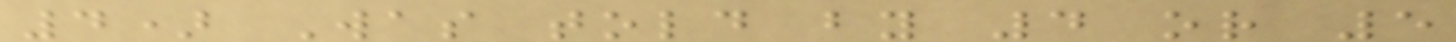4) Was told by 4 or 5
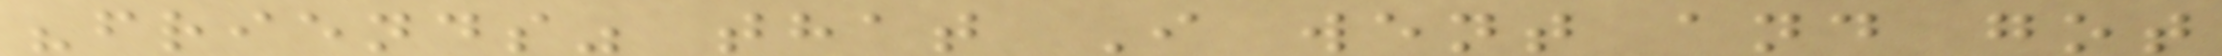"friends" that I went and got
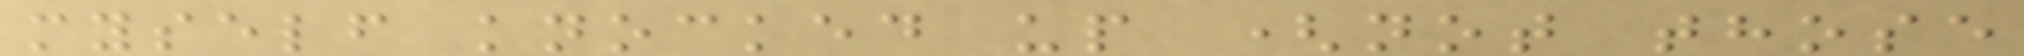myself knocked up (not those
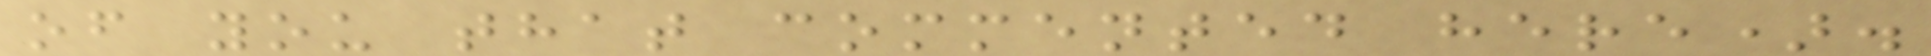of you that commented here).
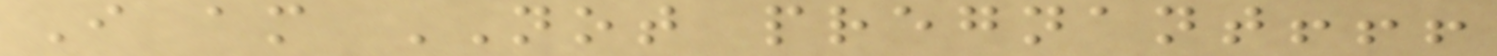I am NOT pregnant!!!
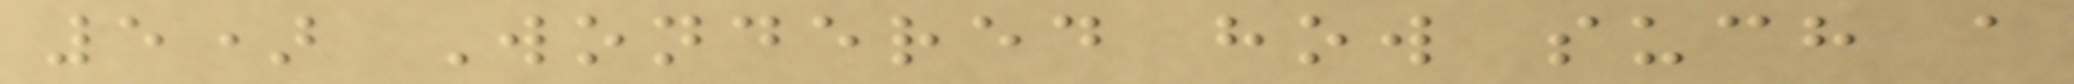5) Wondered how such a
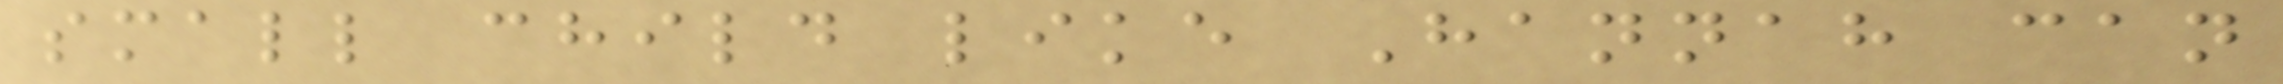small child like Hannah can
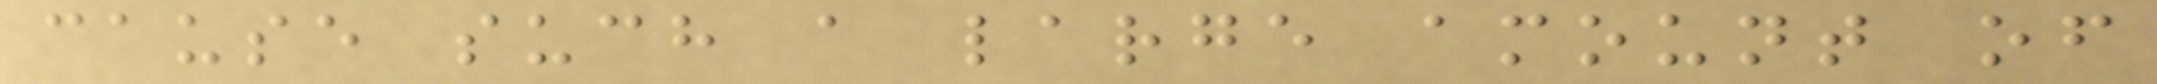cause such a large amount of
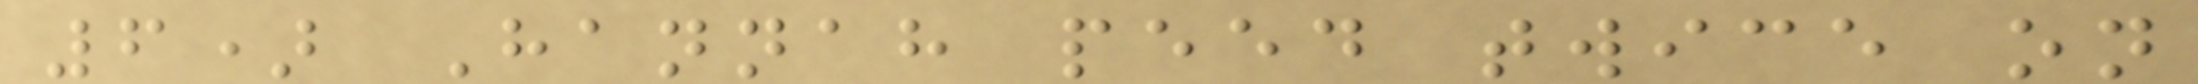6) Hannah peed twice on
